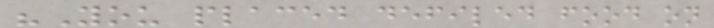"You placed defiled food on
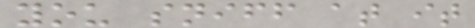you sniff at it
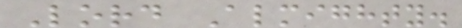Lord Almighty.
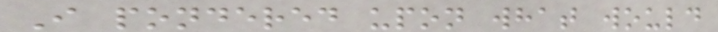I pondered upon what would
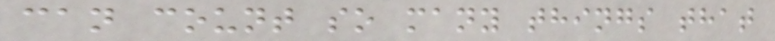can count so many things that
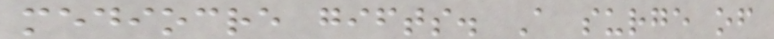mediocre gifts. A surge of
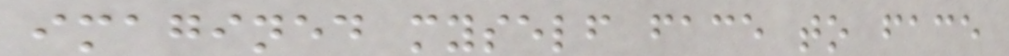imagined myself face to face
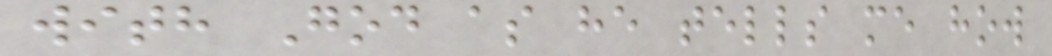with God as he tells me how
